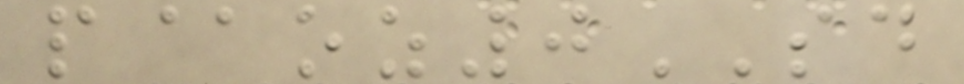p@oz0SD
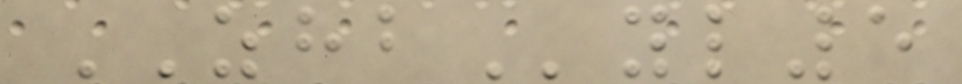ZHByl5
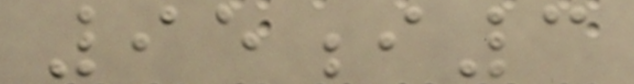95i3
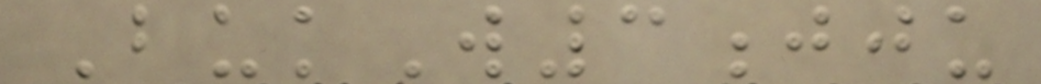BukW3jju
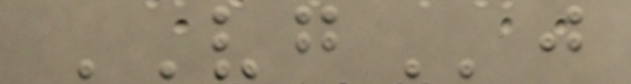VGj
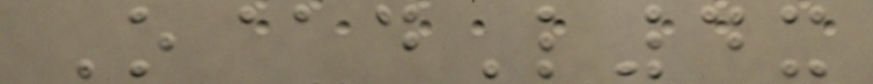O@dL4x
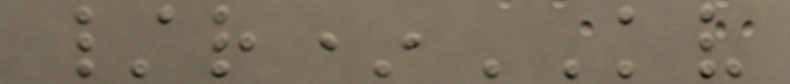/r*KV
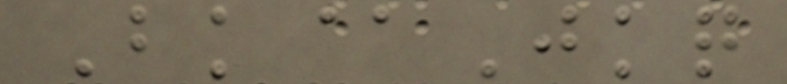Bk@Jkq
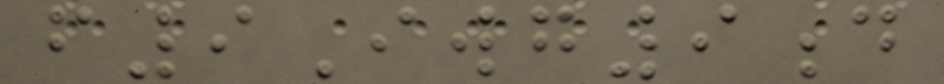f9Iwg9d
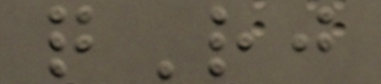qRj
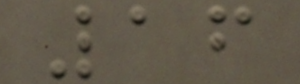16
